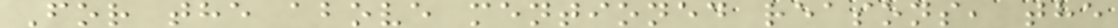For the above mentioned reasons, the
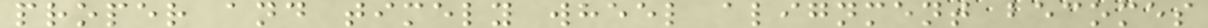proper and timely wheel alignment becomes
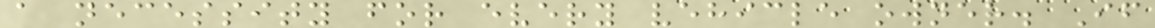a necessity for every vehicle owner. If
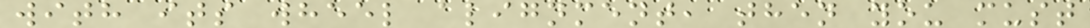with its wheel alignment, then you must
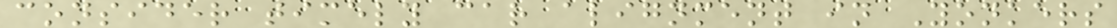consider timely car alignment in Yonkers
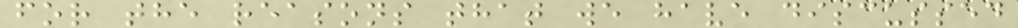for the reasons that we have discussed
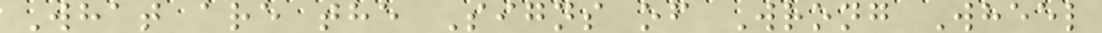What are the Signs of Wrong Wheel
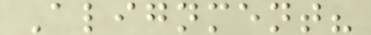Alignment?
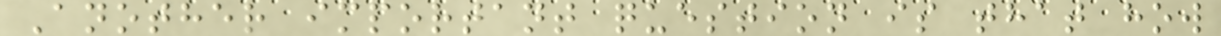Another important question is that how
